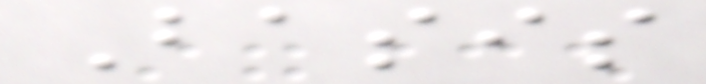Basis
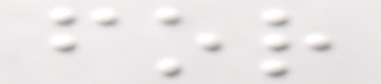for
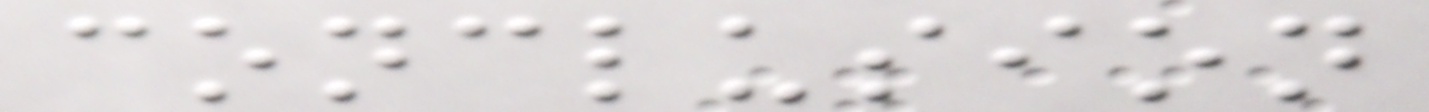conclusion
